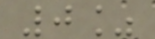0%
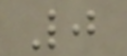0
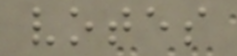votes
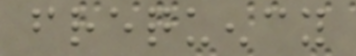frequency
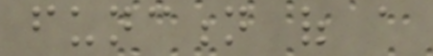function of a
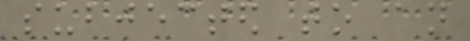subjected to an
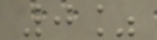0%
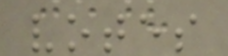votes
